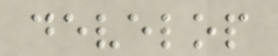develop
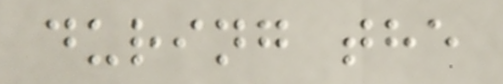during the
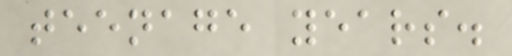teenage years.
